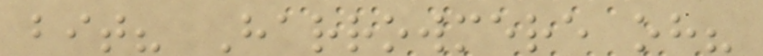bit? Harrowmere oh?
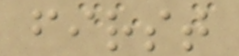first
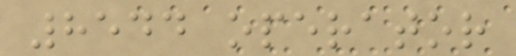8544 operator
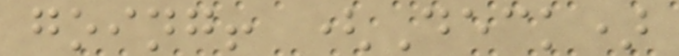going! (Deck)
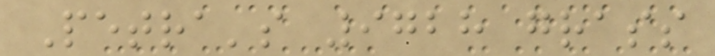Petra's 9728 grass
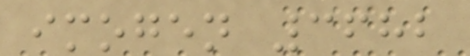imogen 3682
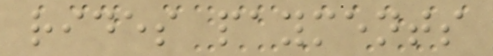rides payments
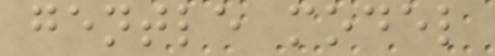gentle model
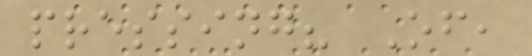pressing? Of,
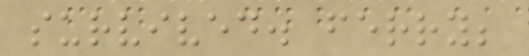survived. ferry;
